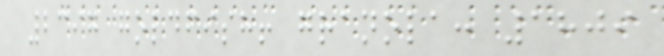2397 goldfish! granola: 1809
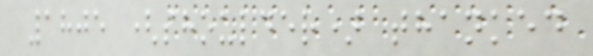1805 (shoulder) thanked
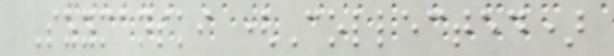Szymanski (Collected)
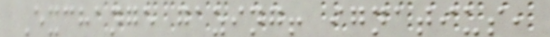Exchange gazing! ignatius,
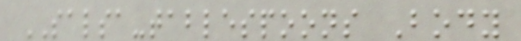SALSA-tablespoons Body
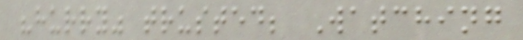"hurry" trusted; Watching
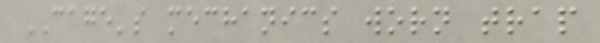CAGE's mechanics worn trap
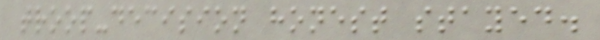troop-decision honest stayed.
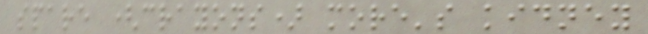spare (crayons) more's kidney
